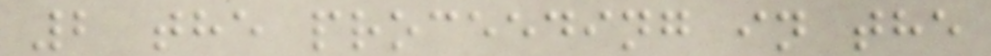2 the proceeding in the
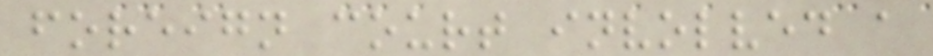foreign court involved a
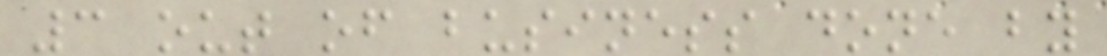3 out of business done by
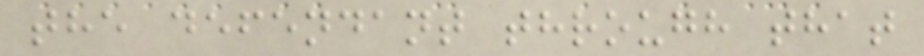the defendant through that
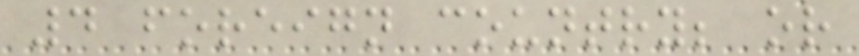4 foreign country; or
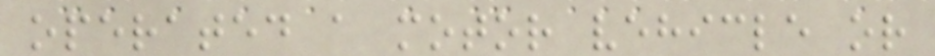operated a motor vehicle or
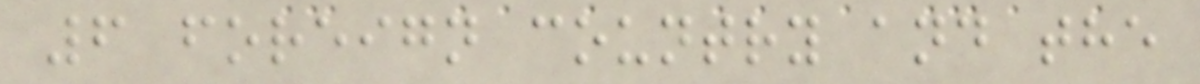6 foreign country and the
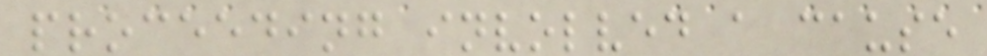proceeding involved a cause
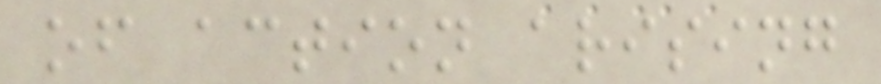of action arising
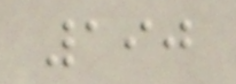190
